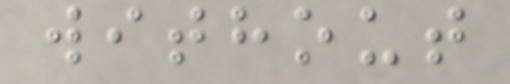without
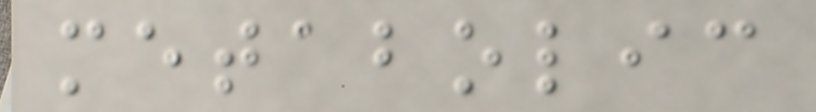metabolic
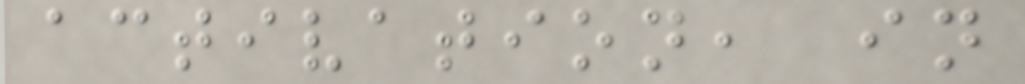activation, in
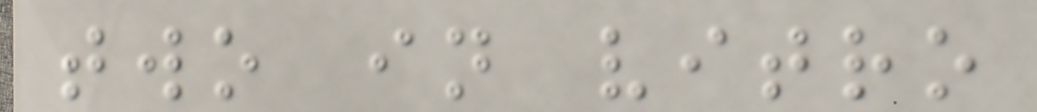two in vitro
